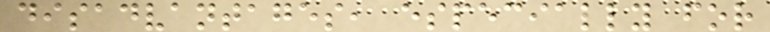disadvantages, especially for
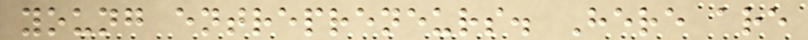young entrepreneurs. Here are
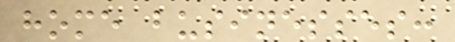home businesses:
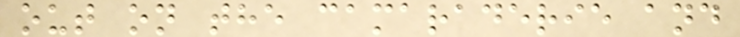out on the camaraderie and
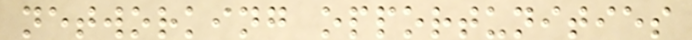networking opportunities
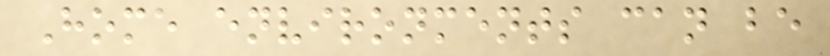Home environments can be
